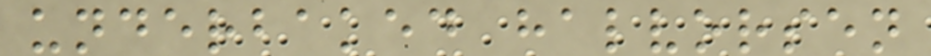underbaked halvorsen
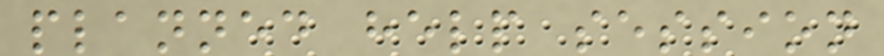planned help session
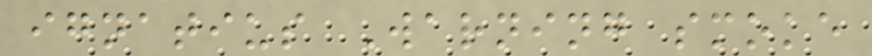ignatius Warning smoke
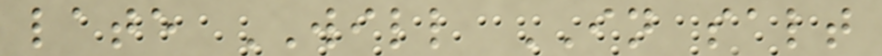late WILL IN salt
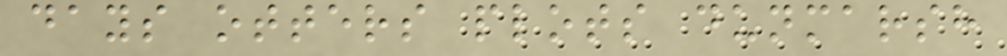days otters plots dunmarsh
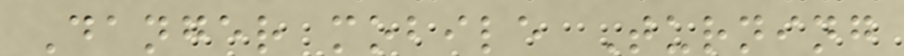Danger mobile Turning
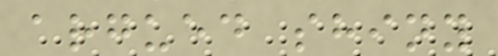argued shiny
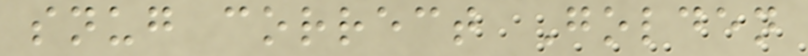snug correct Golden
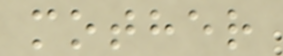mother
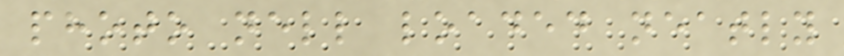photo nell loaded neatly
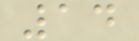14
